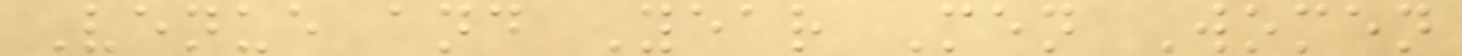Venue and Year Men Women
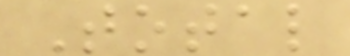Total
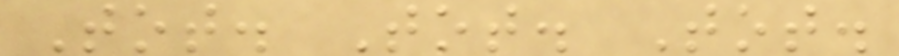Tot. Tot. Tot.
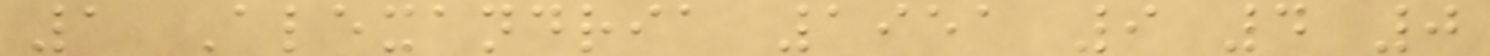1 Alexandria 1951 9 4 0
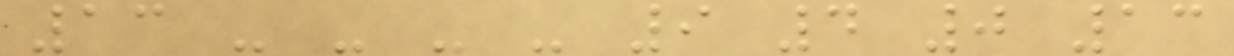13 - - - - 9 4 0 13
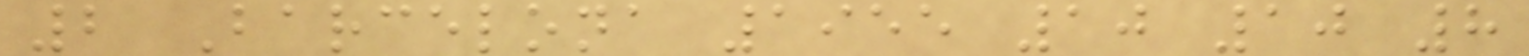2 Barcelona 1955 10 10 8
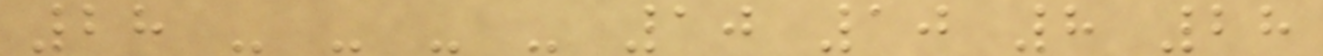28 - - - - 10 10 8 28
